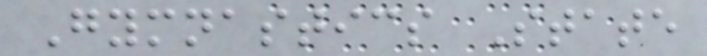Gymnastics State
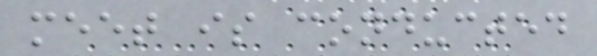meet is conducted
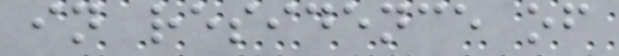in residence of
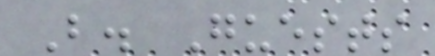B. Guests
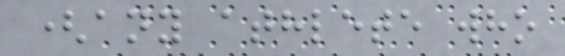(any athlete who
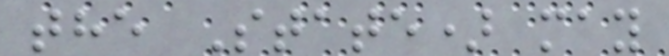the State) may
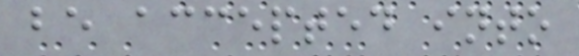be accepted into
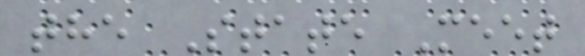the State Meet
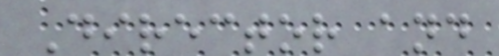Director and
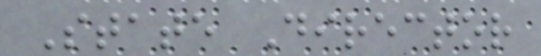State Director
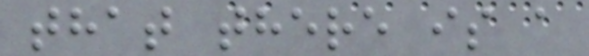that there is a
